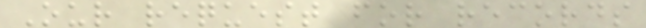Our request for records
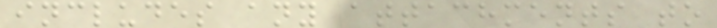includes any attachments to
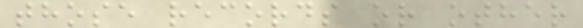those records or other
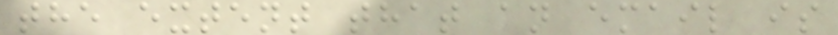the extent that an email is
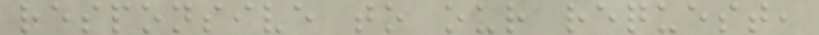responsive to our request,
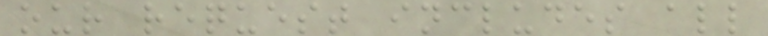our request includes all
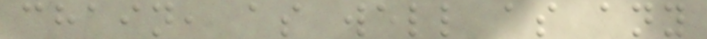chain, as well as any
